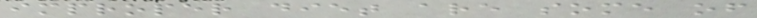improper diet are some of
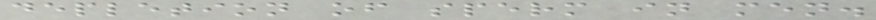depletion of sperm in men.
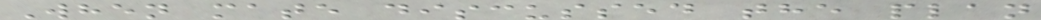When mate discussed the plan
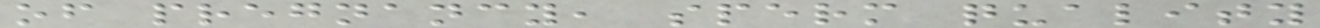of pregnancy, sperm quality
